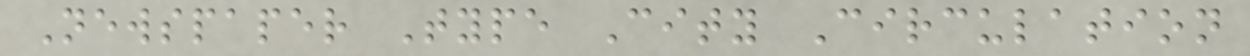Newspaper Type City Circulation
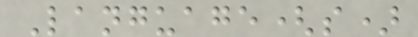Language(s)
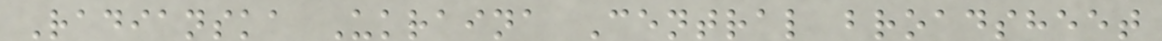Radianska Ukraina Central broadsheet
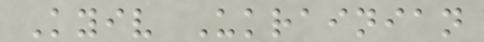Kyiv Ukrainian
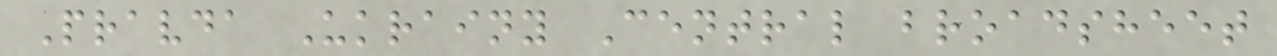Pravda Ukrainy Central broadsheet
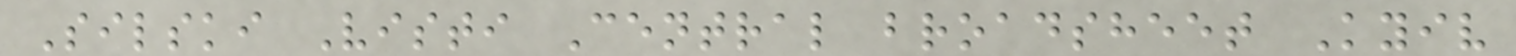Silski Visti Central broadsheet Kyiv
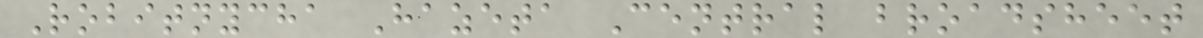Robitnycha Hazeta Central broadsheet
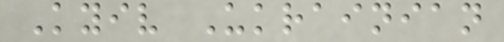Kyiv Ukrainian
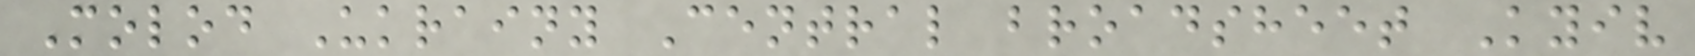Molod Ukrainy Central broadsheet Kyiv
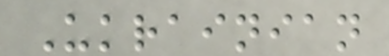Ukrainian
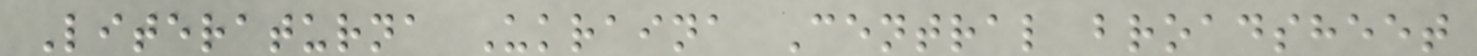Literaturna Ukraina Central broadsheet
